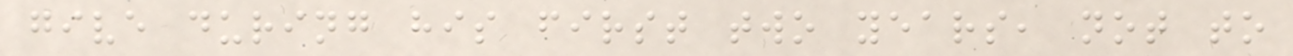give during his first two years, not to
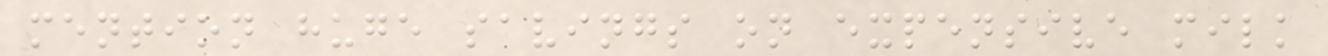mention huge savings on expensive milk
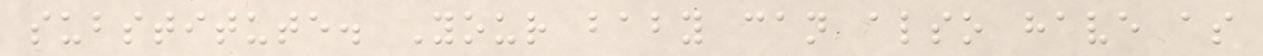substitute. Your baby can also have as
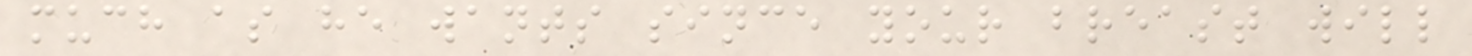much as he wants since your breast will
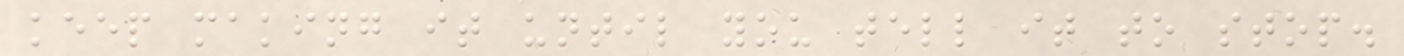keep making it until you tell it to stop.
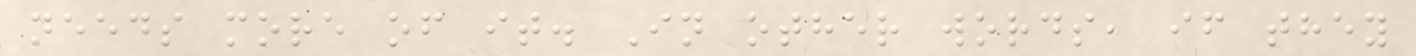needs more of it. In other words, if they
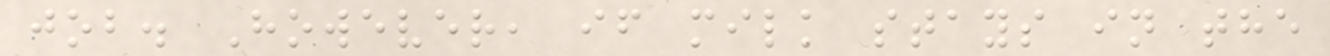job. However, if milk stays in the
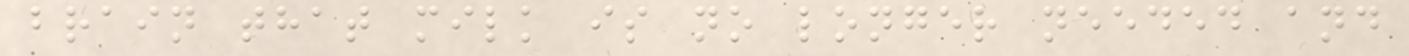brain that milk is no longer needed and
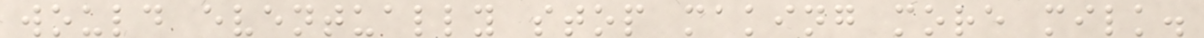would eventually stop making more milk.
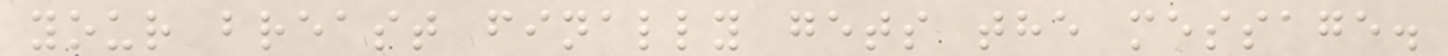your breast finally gets the message.
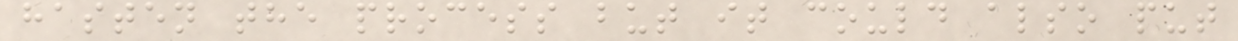hasten the process but it could also put
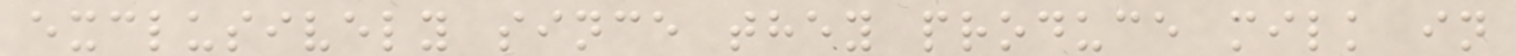exclusively since they produce milk in
